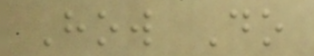How Do
